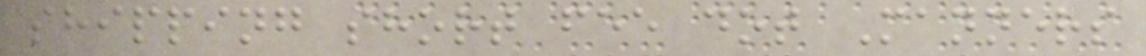shipping short fee dot Manners
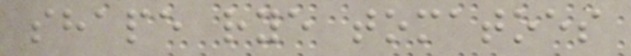shape rye tomatoes
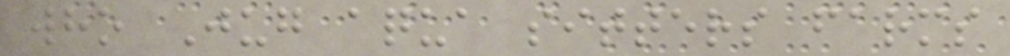who Jug aqua sitters farms
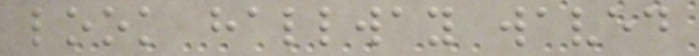look hallway waved
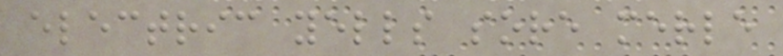electric yells sore merle
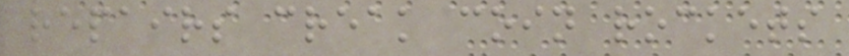repairs creak coin rockets
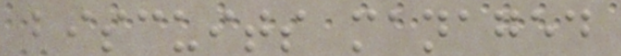biscuits managed
